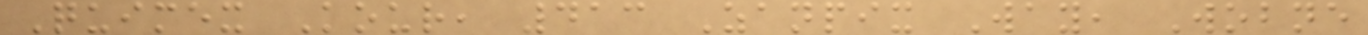Quimex Kour, 413 Zanpix Way, Wobne
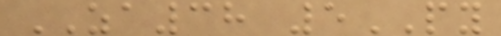ZA38 5PY
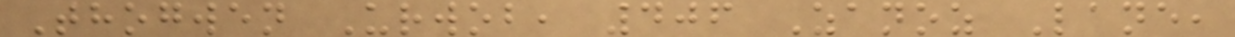Thogwen Urwob, 406 Zanoz Lane,
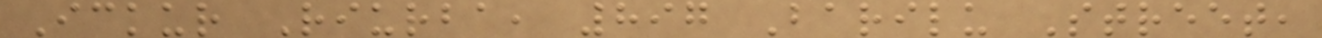Ickur Riurba, 897 Barilu Street,
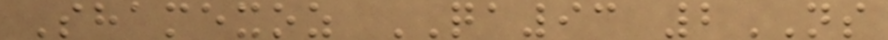Shamexoz QA93 2NS
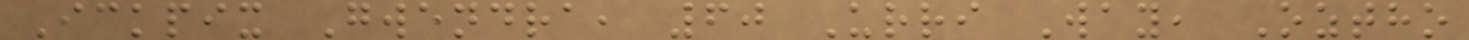Ickpix Gwendra, 60 Urri Way, Oztho
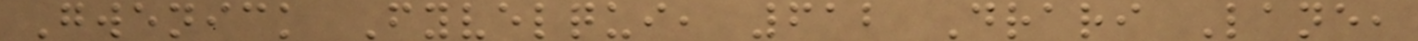Gwenick Fyvelqui, 612 Drari Lane,
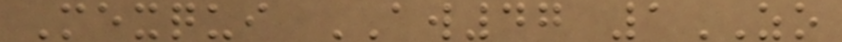Mexqui AW47 1ZO
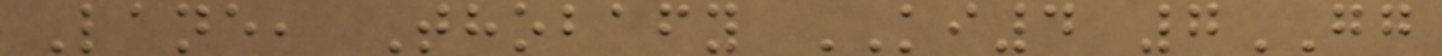Lane, Thobafy KI4 7GG
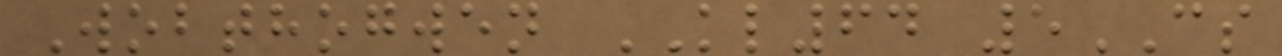Wobthogwen KL64 5CS
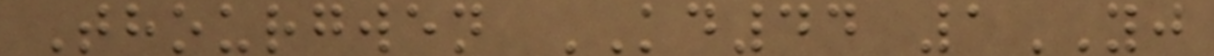Thourgwen KD44 1YJ
